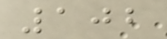102
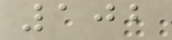102
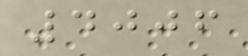4006
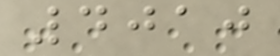4010
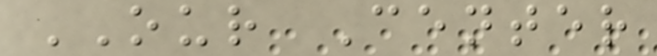OUR Center
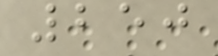250
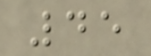45
